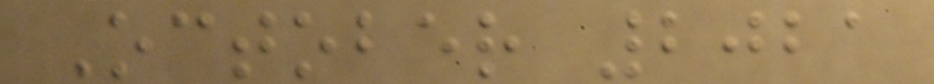October 2021
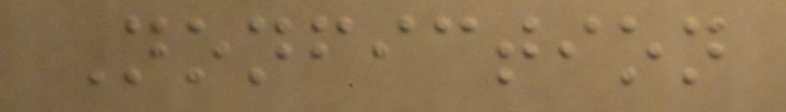Nonfiction
